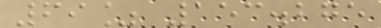69% 153.275
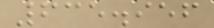635.956
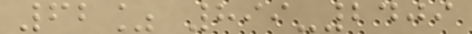62% 899-2409
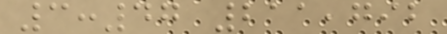3:47 211,792
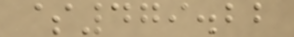$479.22
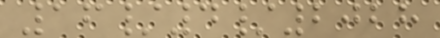16/4/2028
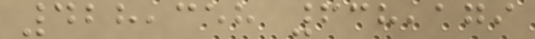428,358 638,179
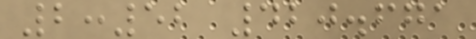2:52 420.671
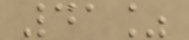41%
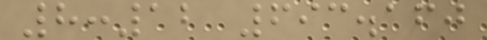8:12 693.160
